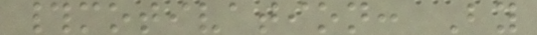#motivation: By
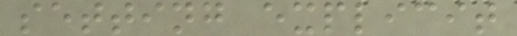setting explicit
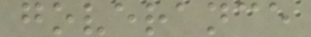goverance
